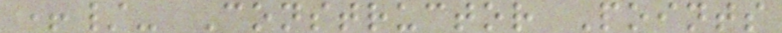+/- Constructor Points
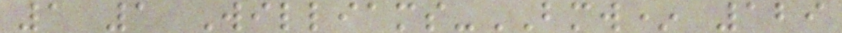1 1 Williams-BMW* 129
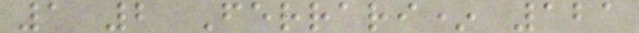1 2 Ferrari* 121
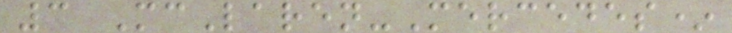3 McLaren-Mercedes*
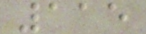115
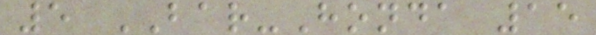5 BAR-Honda 15
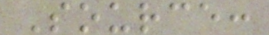Source:
